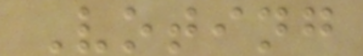Voting
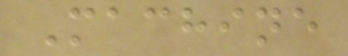Machine
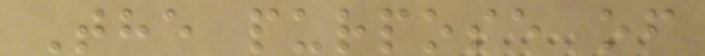The purpose of
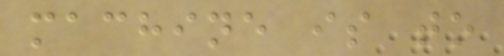machine is to
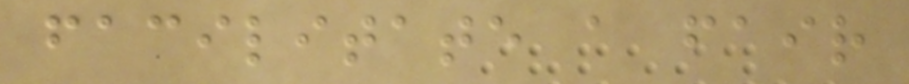facilitate a fair
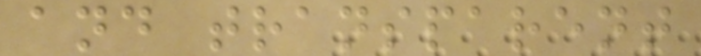and transparent
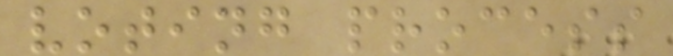voting process
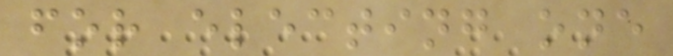for electing one
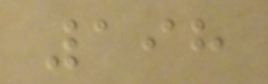198
